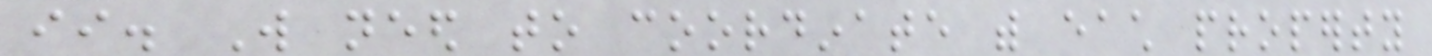ii. Will need to coordinate with each property
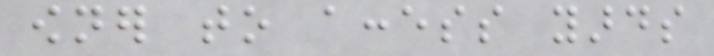owner to access yards
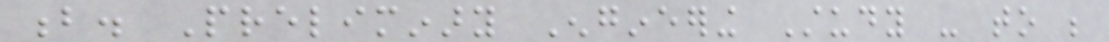b. Preliminary Engineering Study - to be
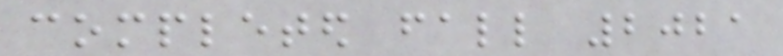completed fall 2021
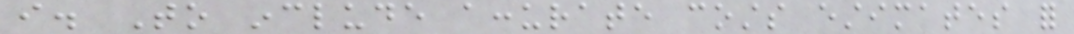i. To include accurate costs estimates for
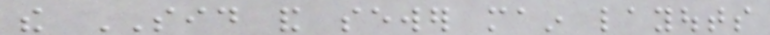the SID and sewer main layouts
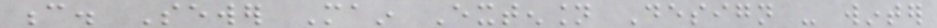c. Sewer Main Extension Design - winter
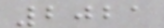2021
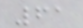61
